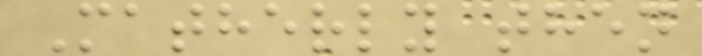Matherly then
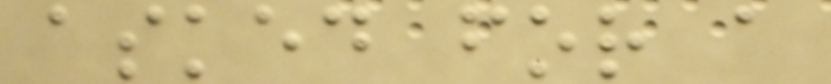asked for a
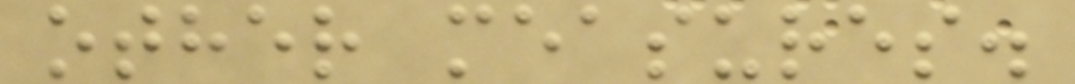other measures.
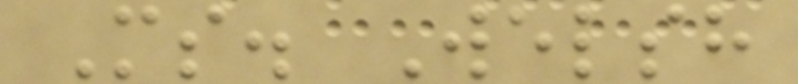Ms. Welsh
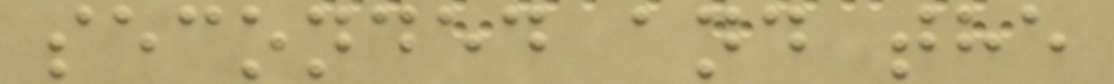seconded and the
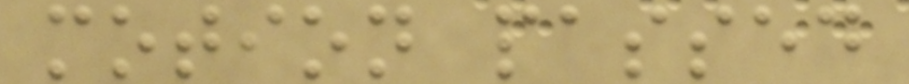motion passed
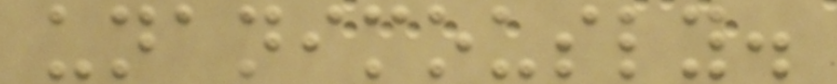unanimously.
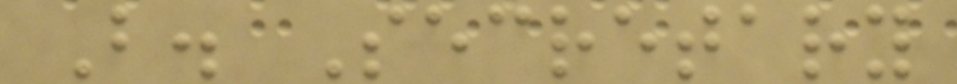B. Secretary
